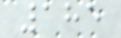185
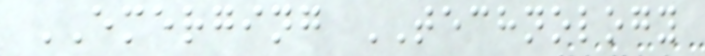EMERGING TECHNOLOGY
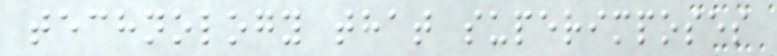technology that superimposes
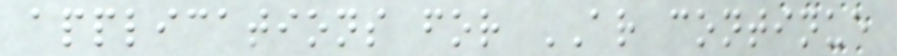applications for AR continue
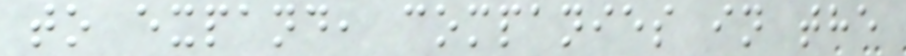to expand, companies in the
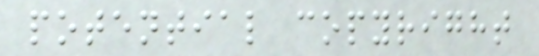potential copyright
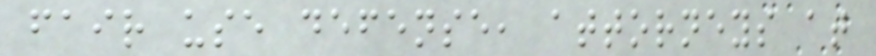fair use defense, attorneys at
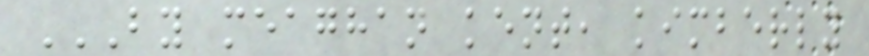BY MEAGHAN KENT, KIMBERLY
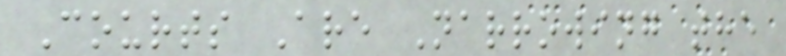Courts Are Narrowing the
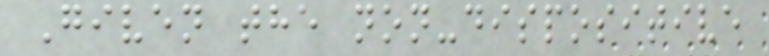Given the non-dispositive
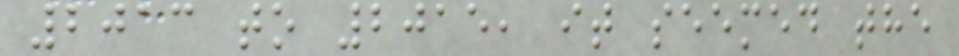2013 to 2015, it seemed the
